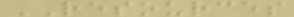RESOURCES
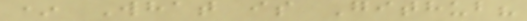* What is Github?
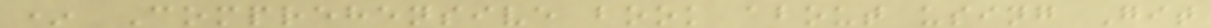* Comprehensive book about using Git
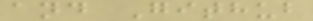and Github
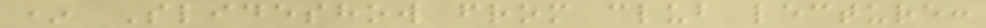* Slideshow from club lecture:
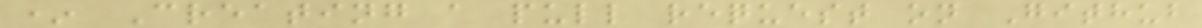* Creating a pull request on Github
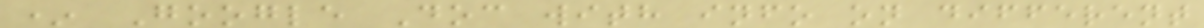* Google Doc with info on different
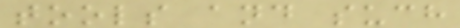tools and such
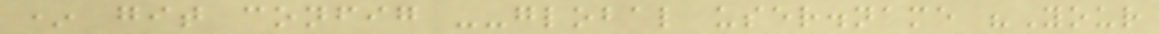* git config --global user.name "Your
